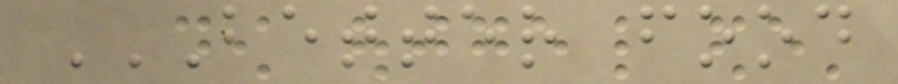BETTER FOOD
